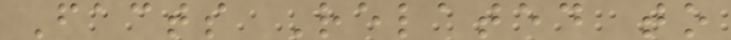Facts Related to
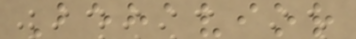Behavior
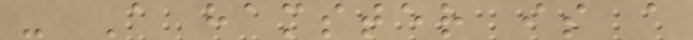- A hamster is a
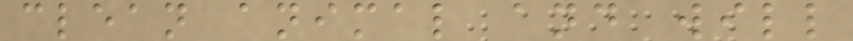clean animal and will
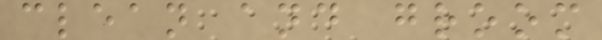clean and groom
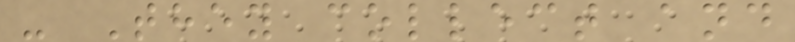- They collect and
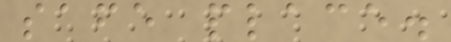safe place.
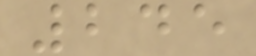245
